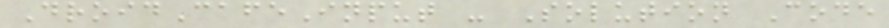DroidCafeInput - Solution Code
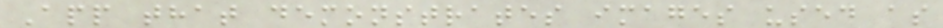App that demonstrates images used as
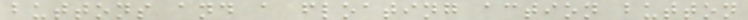buttons and a floating action button
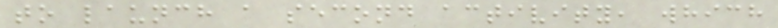to launch a second activity, which
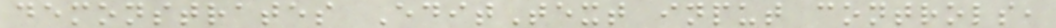demonstrates EditText input controls,
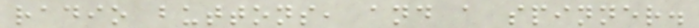radio buttons, and a spinner.
